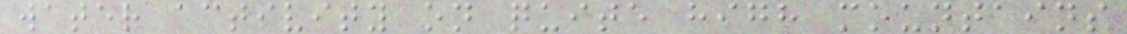water activity on quite high mountains
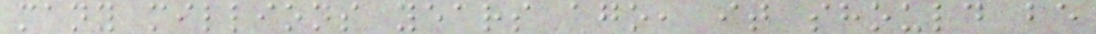many millions years ago, it should be
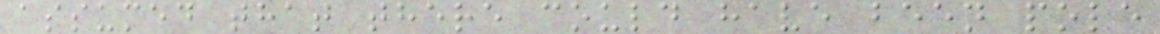assumed that there could have been pole
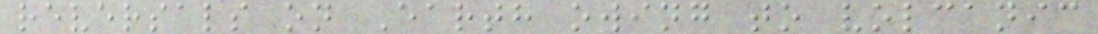reversals on Earth owing to volcanic
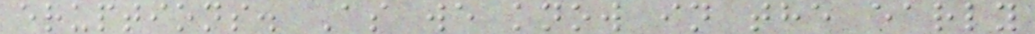eruptions. As we know in the early
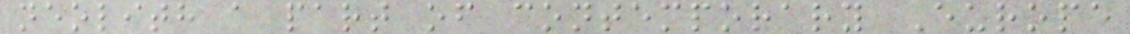neolith a part of contemporary Europe
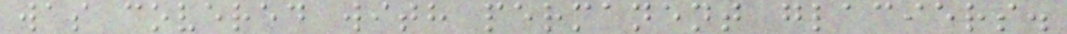was covered with permanent glaciers.
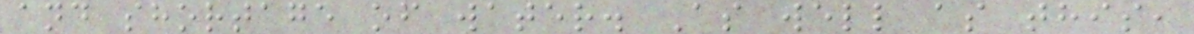and shortage of water. As well as this,
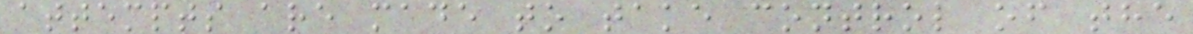attempts are made to take control of the
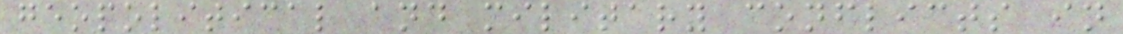geopolitical and military conflicts in
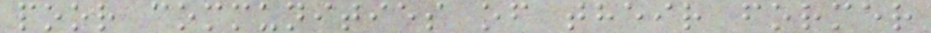poor communities of their former
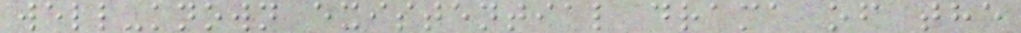well-known existential drama of the
